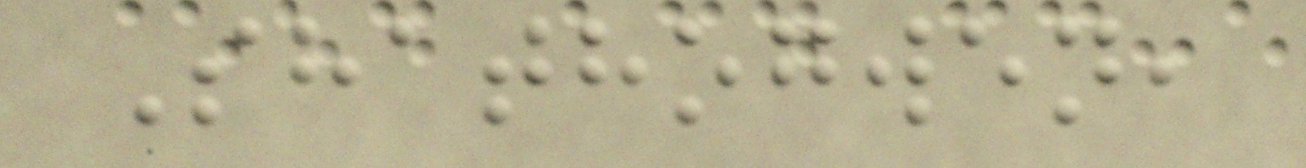Shathogwen,
